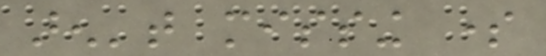aren't missing some
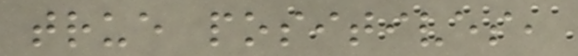true positives,
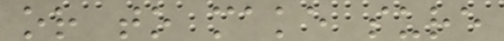or to make sure
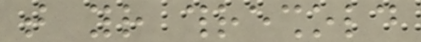that your threshold
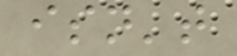isn't
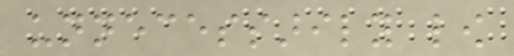unnecessarily low
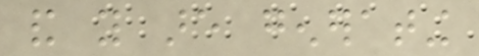and you are generating
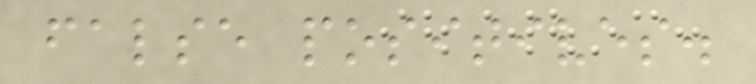false positives.
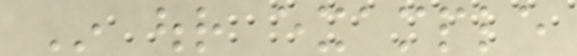In our example
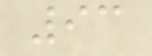93
